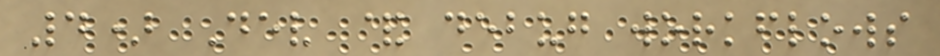4) Dev & debug workflows
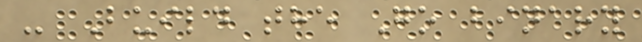- Build the Go binary
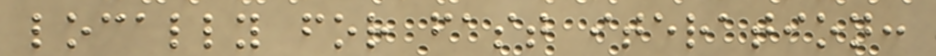locally for fast iteration:
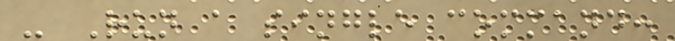- Run a single command:
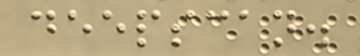deepscan.
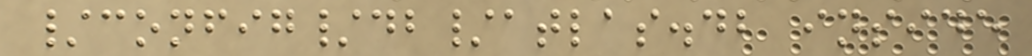/config/db/atlas.db inside
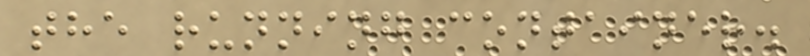the running container.
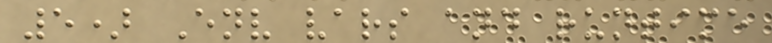5) Env vars and runtime
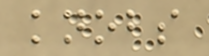knobs
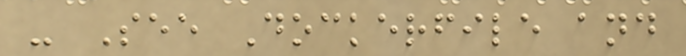- See Dockerfile and
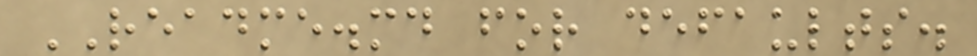README.md for defaults.
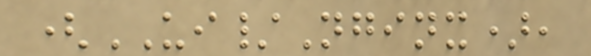(UI/Nginx),
